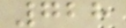728
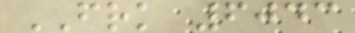FRK 6043
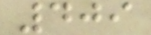409
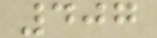407
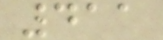411
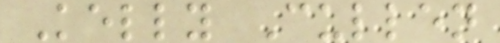Kelly Cullen
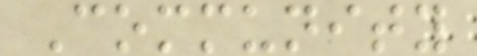Community
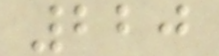220
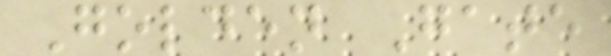Golden Gate
